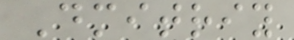Dmitriy
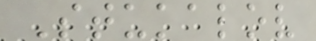Stukalov
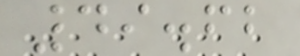49.62
